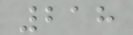218
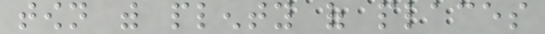town with plenty of places
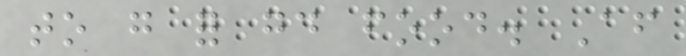to go for good food. After
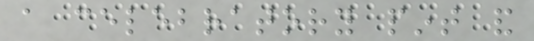a celebratory pint and
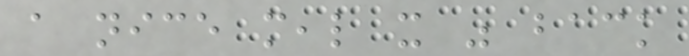a nice meal it was back
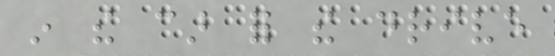in the car for the drive
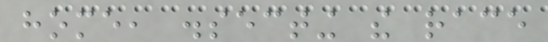home, dissecting the race
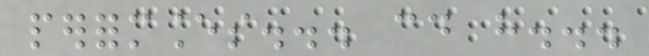performances... could have...
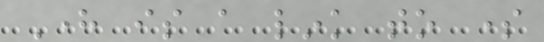Here is a link to some
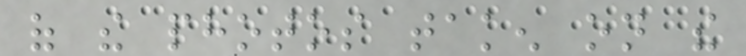of the photos taken on the
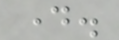day.
